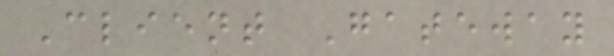Client Gateway
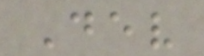Dev
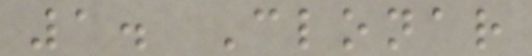1. Clonar
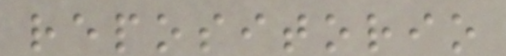repositorio
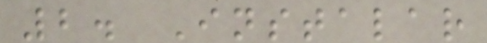2. Instalar
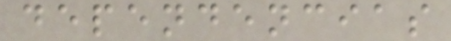dependencias
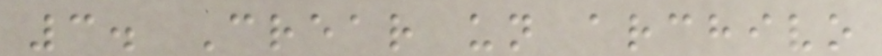3. Crear un archivo
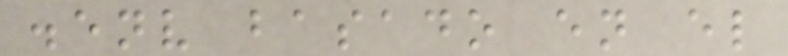.env basado en el
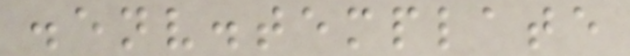.env.template
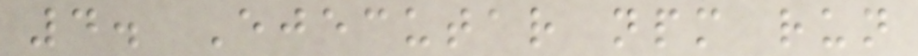4. Ejecutar npm run
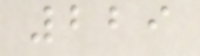229
